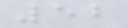52
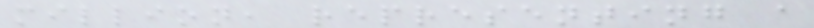million, representing a
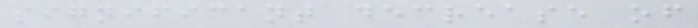significant decrease of
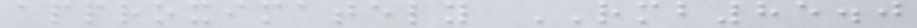approximately RMB85.0
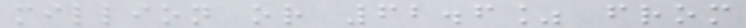million or 62.6% from
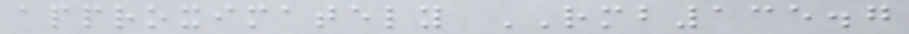approximately RMB135.7
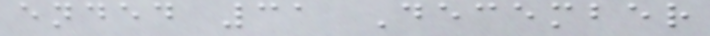ended 31 December
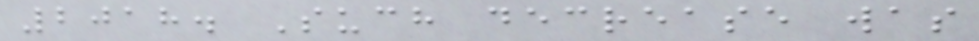2018. Such decrease was
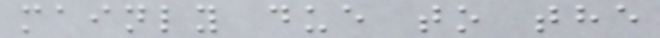mainly due to the
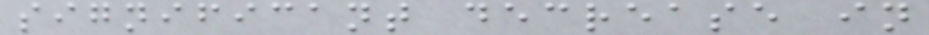significant decrease in
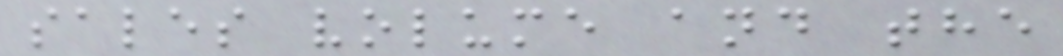sales volume and the
